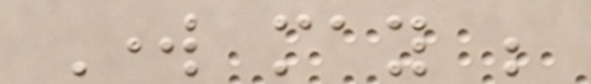Work may be
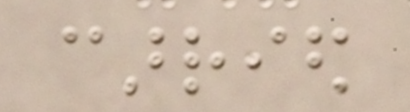carried
